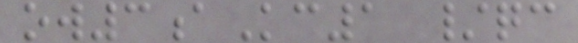ow3aKc1 /qc
